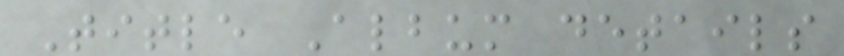Title Album details
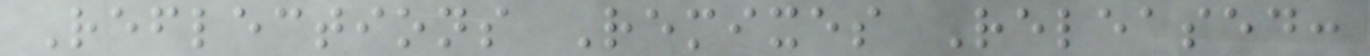Reflections Remixes Released:
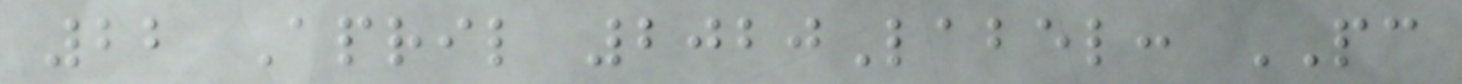22 April 2020Label: PC
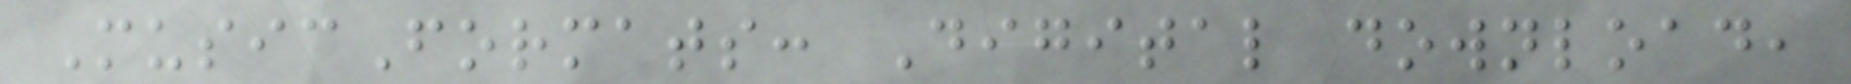MusicFormats: Digital download,
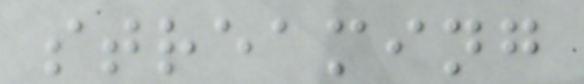streaming
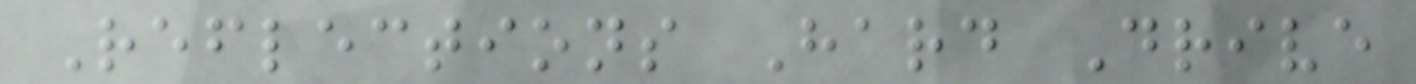Reflections Hard Drive
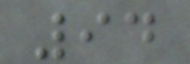94
